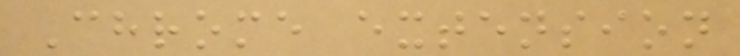Chrome extension
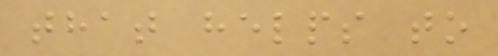that helps to
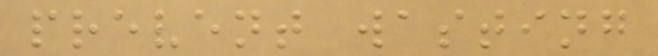prevent wasting
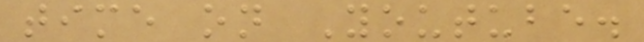time on Youtube.
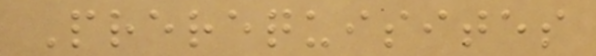Prerequisites
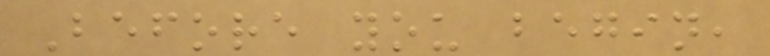Before you begin,
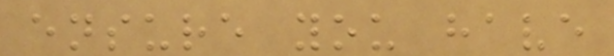ensure you have
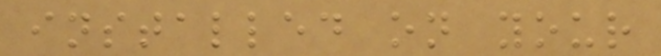installed on your
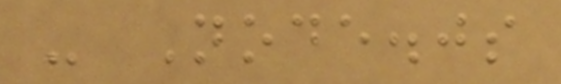- Node.js
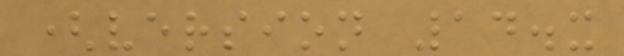(version 14.x
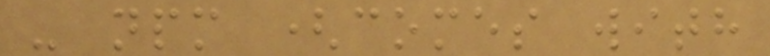- npm (comes with
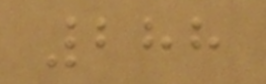288
